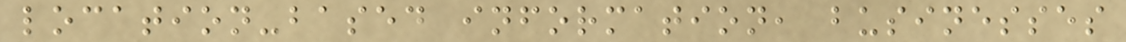location-based information, businesses
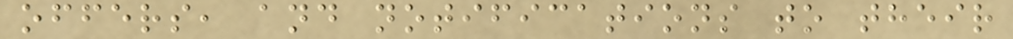offers, and notifications to their
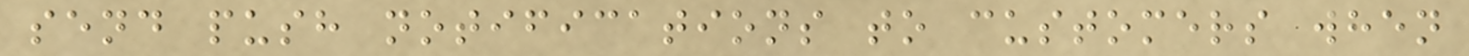send push notifications to customers when
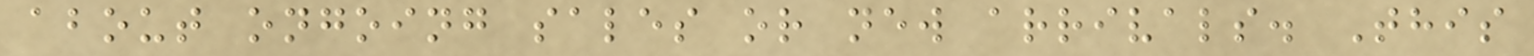about ongoing sales or new arrivals. This
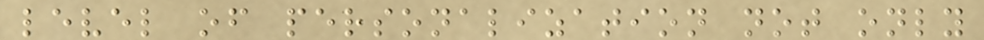level of personalization not only
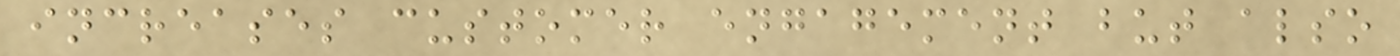increases customer engagement but also
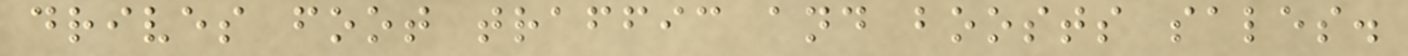drives foot traffic and boosts sales.
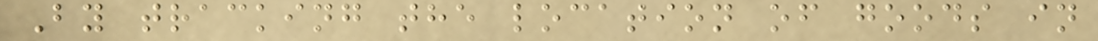By tracking the location of goods in
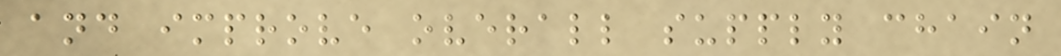and improve overall supply chain
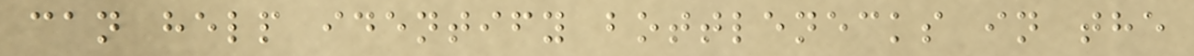can help identify bottlenecks in the
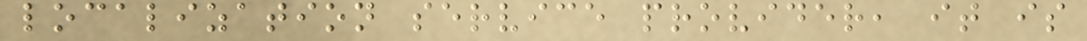localization service provider, it is
